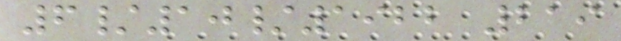6/10/1922 219
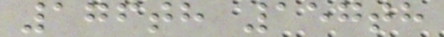176th 157th
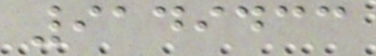9149433
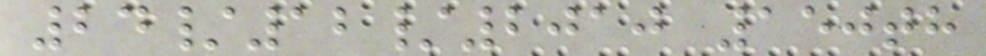24/12/2010 150th
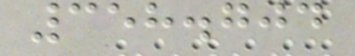358.704
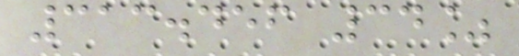313.456 34%
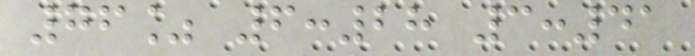76% 6:28 3:41
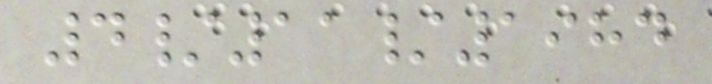4/11/1984
